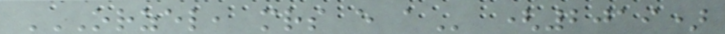ORZEL, MRS E A (2019)
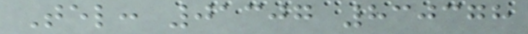Tel: 01307 830378
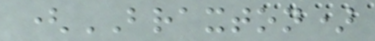(BRAXTON)
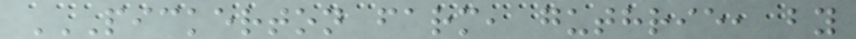PICKERTON FARM, GUTHRIE, BY
